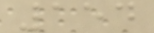154
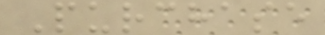Purchase
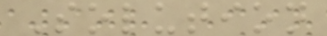Solution
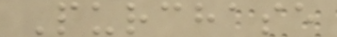Purchase
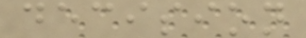decision
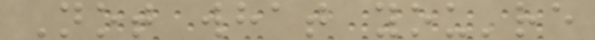Not what you're
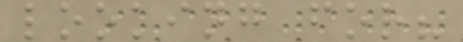looking for?
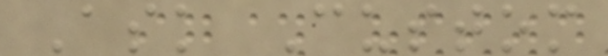Ask Custom
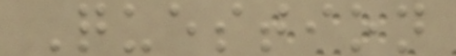Question
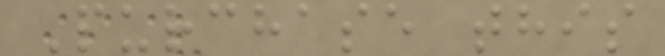Purchase this
